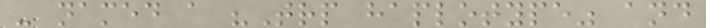- named a "Trp haplotype" and
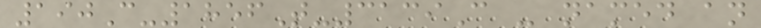190C-1856T-3139C - named an
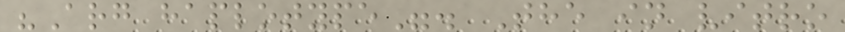"Arg haplotype". The in vitro
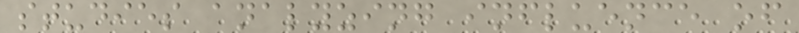studies analyzing influence of
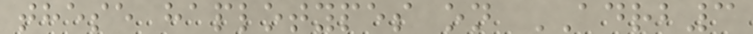these haplotypes on ADRB3
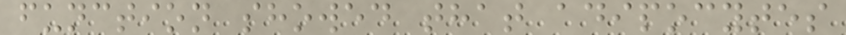function showed that adipocytes
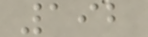192
